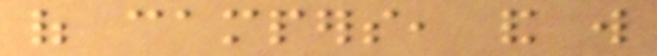of campers, and will
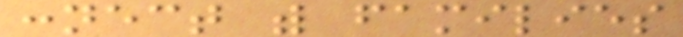connect with families
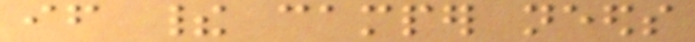if their camper needs
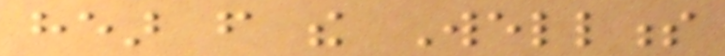hear from the Wellness
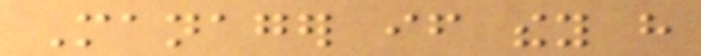Manager if they have
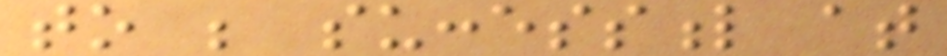to be successful at
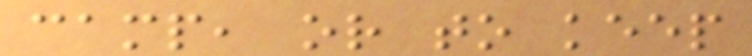camp, or to keep
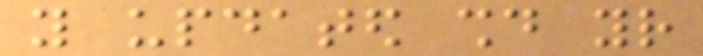you updated should your
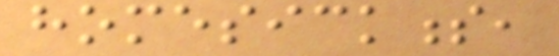homesickness,
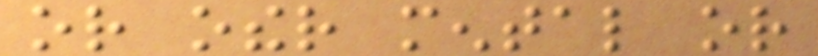or other mental or
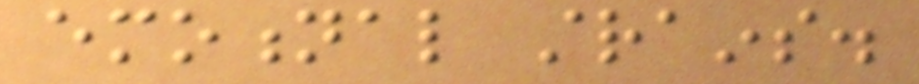emotional strains.
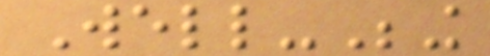Well-Being
